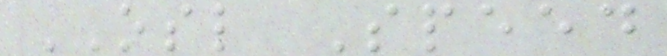OSL Speed
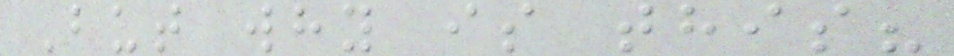But why is this?
